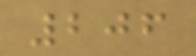206
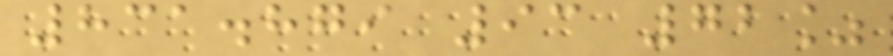831.879 93 72%
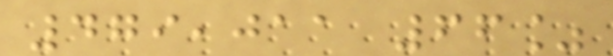479,011 66%
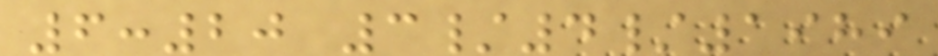6:20 3/4/1989
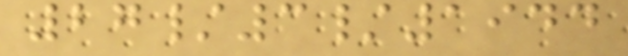27/3/1944
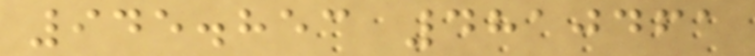945.853 4810461
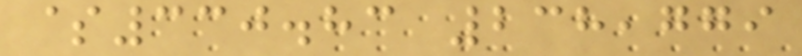$330.83 238,779
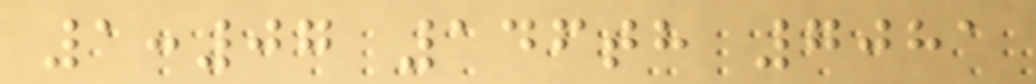1:07 146th 7081
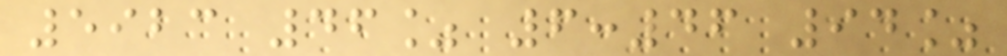5923 46% 6:46 94%
